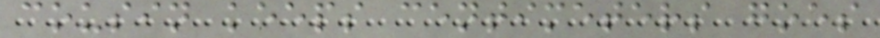cousin keeps centimeters goes
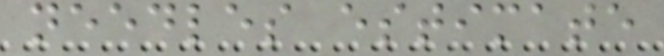needles estimate
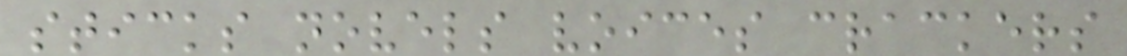sticks novels voices crackers
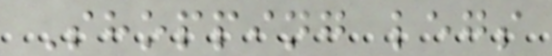Shopping legs
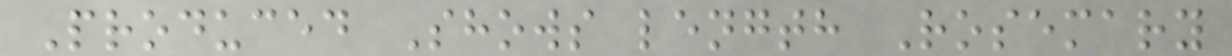Produced Shows length Rosemary
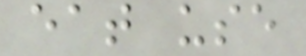eat use
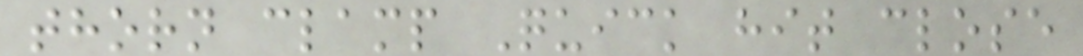thorn clamp Quick hit close
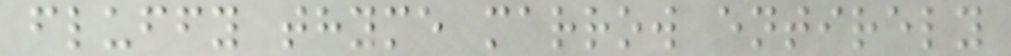fluffy thyme marrow entirely
